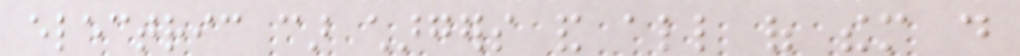electric car chargers and all of them do
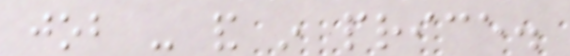job - and in price.
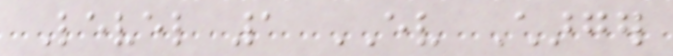Level 1 EV Charger
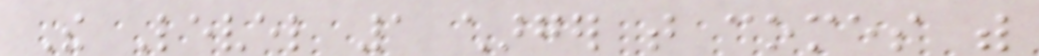The Level 1 charger that comes with
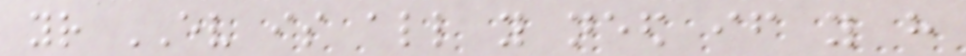your EV is all you need if you have
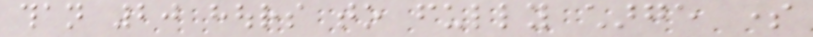than 20 hours to fully charge some
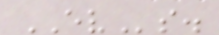EVs.
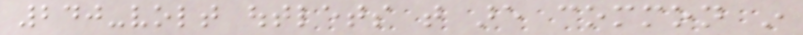240-volt outlets that are common in
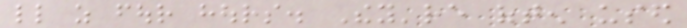little as four hours. They're often used
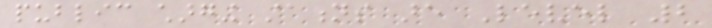public charging stations are Level 2
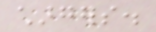chargers.
